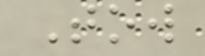Tow
